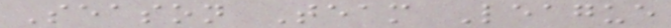Season Team League
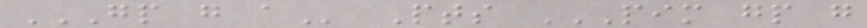GP G A Pts PIM GP G
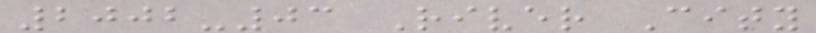2002-03 River City
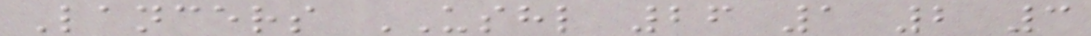Lancers USHL 26 1 2 3
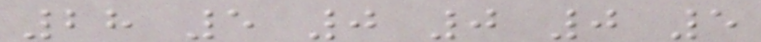28 5 0 0 0 5
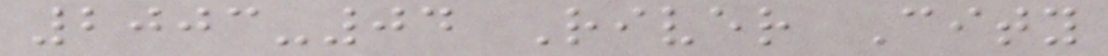2003-04 River City
